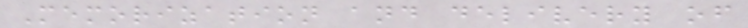Memorization and delivery of
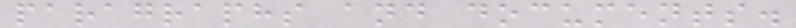paragraphs and documents.
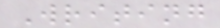Writing
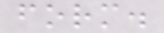form.
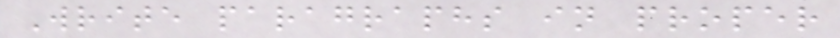Write paragraphs in proper
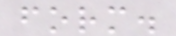form.
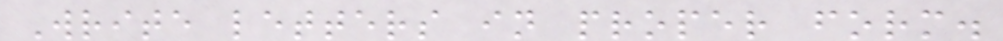Write letters in proper form.
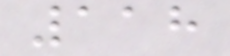118
